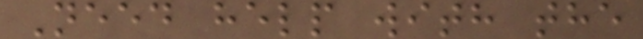Need help with the
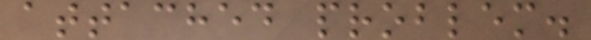attached problem.
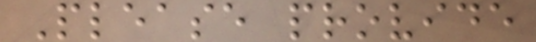Please provide
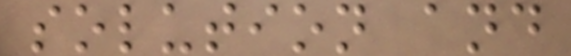solution and
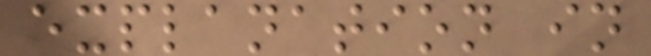explanation in
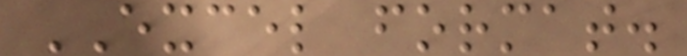EXCEL format.
